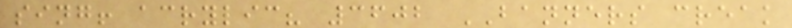sing! acrylic? 3602 BANNERS creak
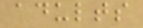adults
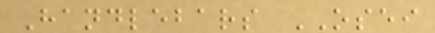Handlebars OSEI
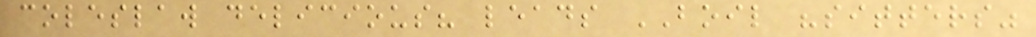coleslaw delicious? leads BOIL "sitters"
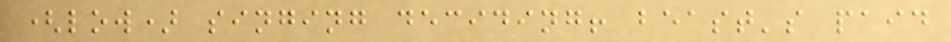(low) singing deciding! beast's paid
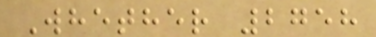Whether 2758
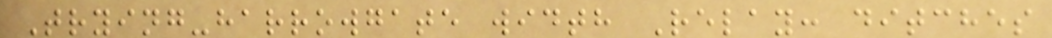Trying-harrowgate width Relay: ditches
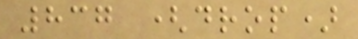837 (drop)
